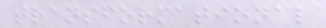transformational
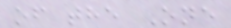of the One
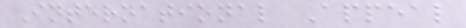International Appeal
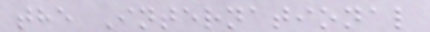the International
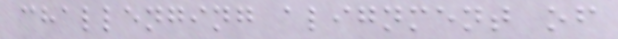challenging alignment of
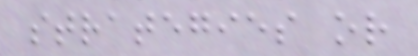strategies or
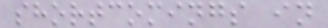shortcomings in
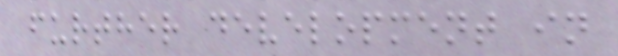further development in
